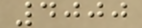4000
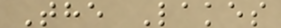The Lakes
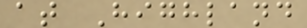at Highland
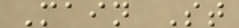Main St
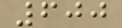600
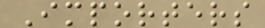Importers
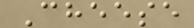Cheese
